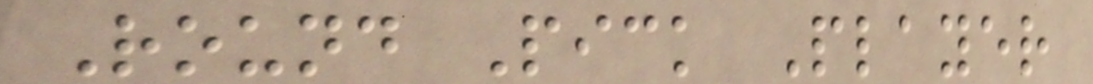Round Pick Player
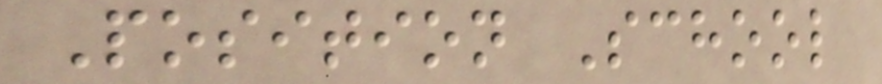Position School
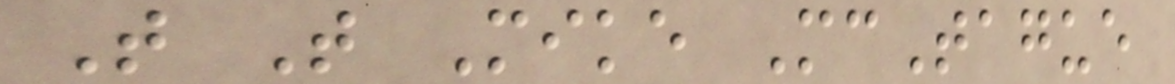T T Mike McTague
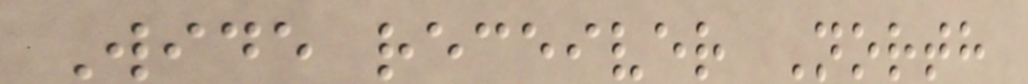Wide receiver North
